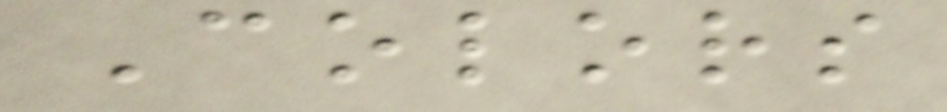Colors
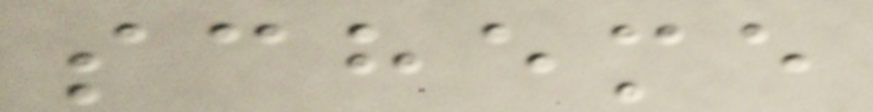scheme
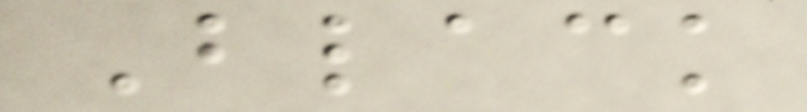Black
